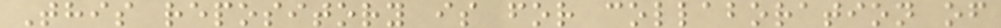This repository is for collaboration of
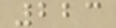223
